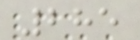285
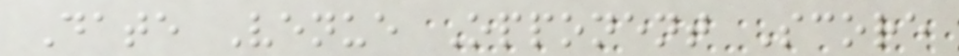Date Venue Opponent Score
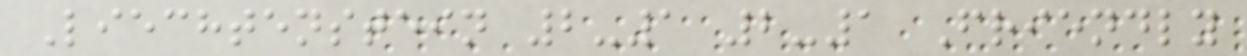Liechtenstein 2-1 2-1 Friendly
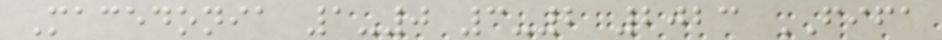Macedonia 1-0 3-2 2023 FIFA
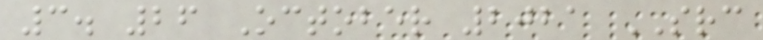3. 26 October 2021 SRC
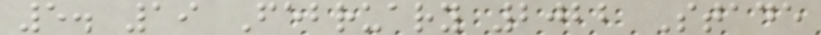5. 19 February 2022 Stade
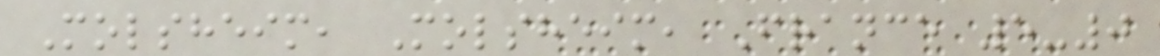Molsheim, Molsheim, France 5-0
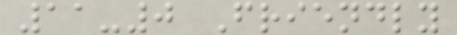11-0 Friendly
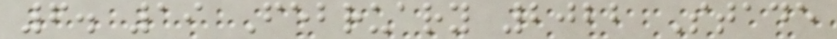6. 19 February 2022 Stade
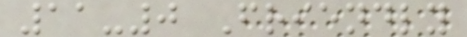11-0 Friendly
